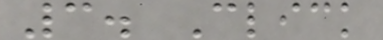3. Click
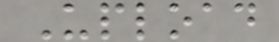Upload
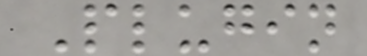Plugin
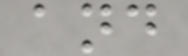and
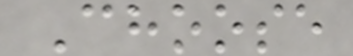Choose
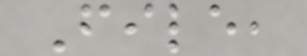File,
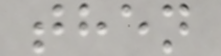then
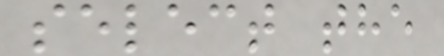select the
